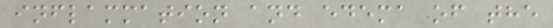inflammation and edema of the
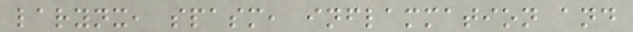larynx, spasm, inflammation and
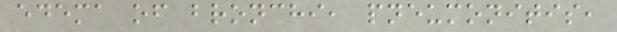edema of bronchi, pneumonitis,
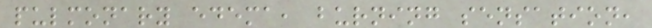pulmonary edema, burning sensation,
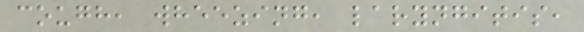cough, wheezing, laryngitis,
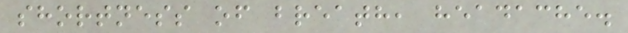shortness of breath, headache.
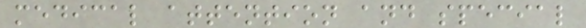medical attention and special
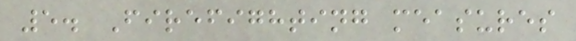5. Firefighting measures
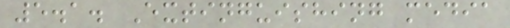5.1. Extinguishing media
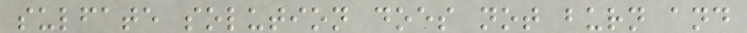sulfate solution does not burn and
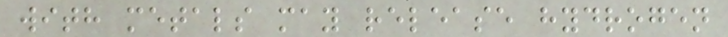with metals may release hydrogen
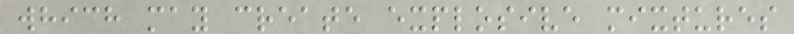which may create explosive mixtures
